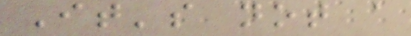It's not a
